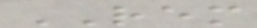REM
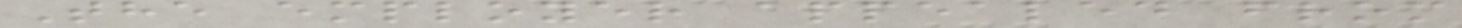The employer appealed from
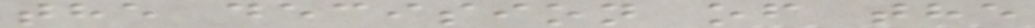the decision of the
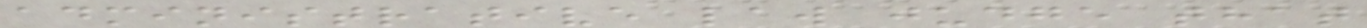administrative law judge that
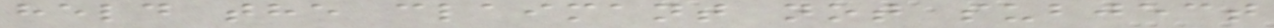held the claimant not subject
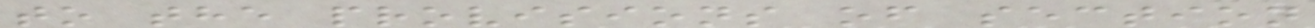to the provisions of section
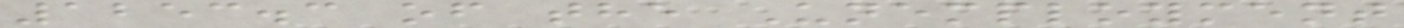1253.3 of the Unemployment
